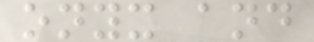onyx and
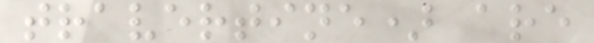travertine) are
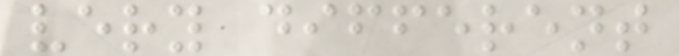very different
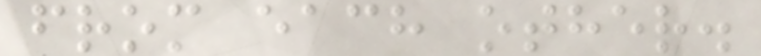from each other.
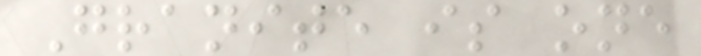Granite is one
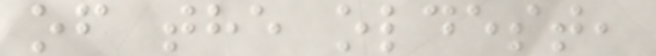of the oldest,
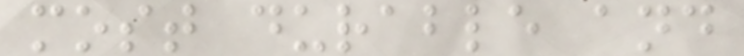most durable and
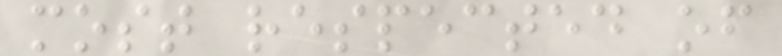most respected of
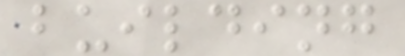building
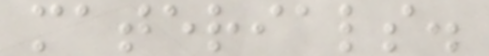materials.
